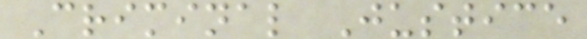Criminal Justice
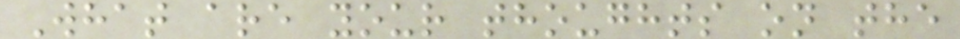What are your thoughts on the
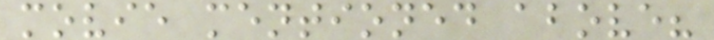movie mentioned above?
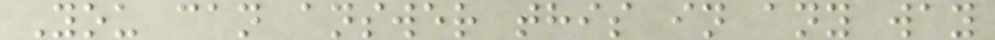You can answer this in any way
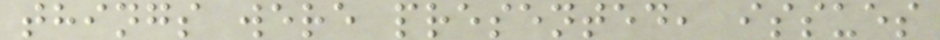things were presented, issues
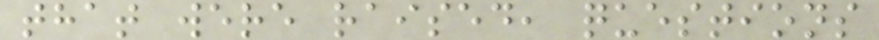that were raised, questions
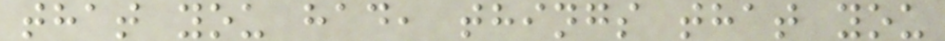that you had, things that you
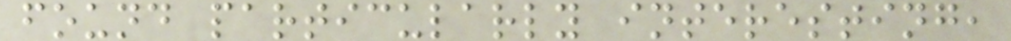found particularly interesting,
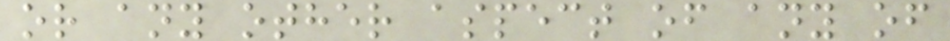or any other aspect of any of
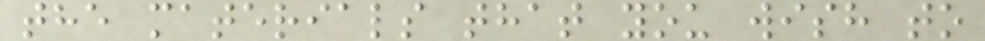the materials that you wish to
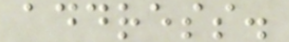address.
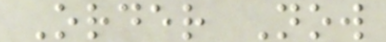Order Now
